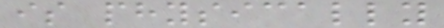is physically
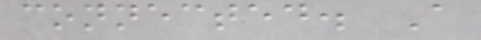connected. A
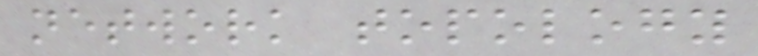network topology
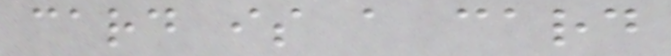card is a card
